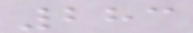283
